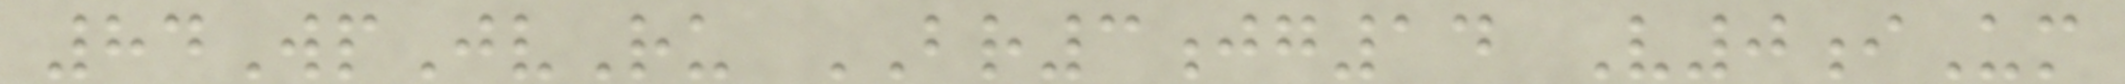84WpJvRu BR3jg14 V0iUm
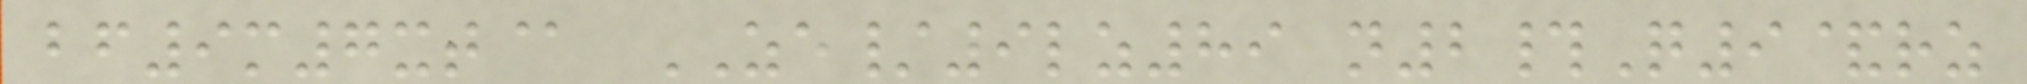bf9m7xt@ ZE/9lz89 n2#Q9&rz
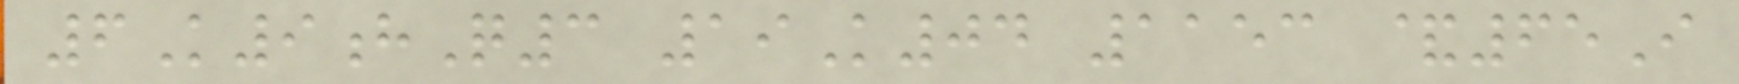6K9hQ3 19K04 1153 &65I
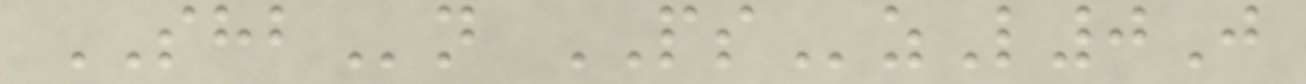SHBn PSzL0J
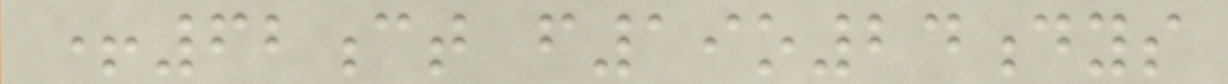+62ct f19o24dys
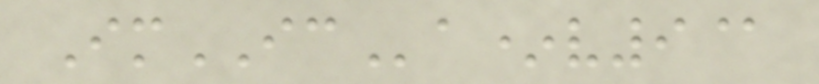ImICa*v9@
